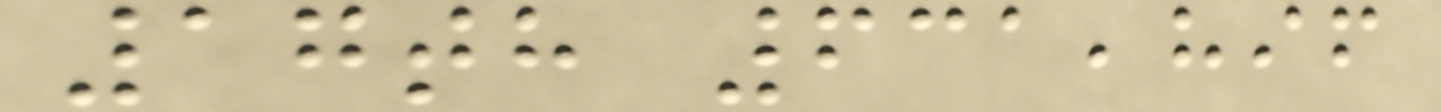17th 631,896
